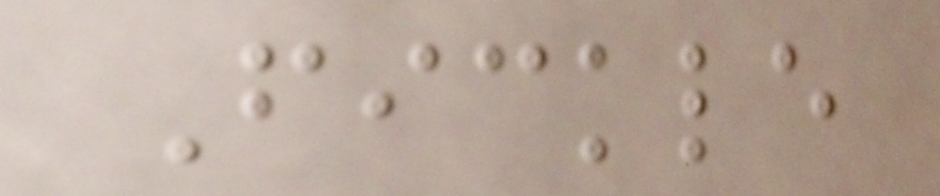Fickle
